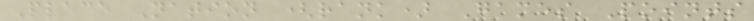Place Nation (rank) Games Points
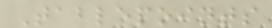Tablepoints
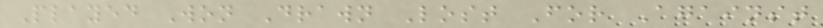Played Won Drawn Lost For Against
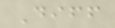Diff
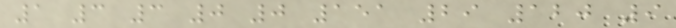1 3 3 0 0 151 29 120 9
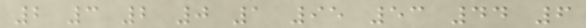2 3 2 0 1 95 53 44 6
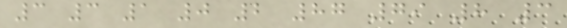3 3 1 0 2 87 79 8 3
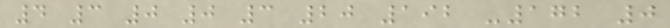4 3 0 0 3 20 192 -172 0
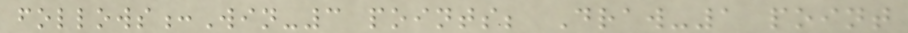follows:Win-3 points; Draw-1 point
